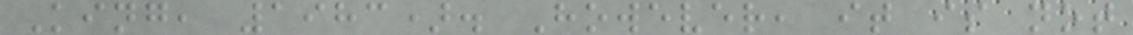King, 1983). However, it is not
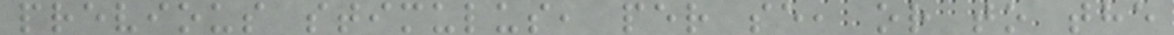previous stimulus, per se, or to the
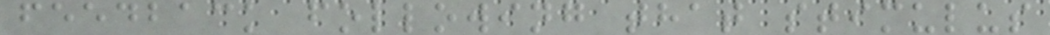feedback following that stimulus
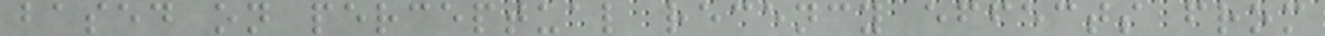based on perceptual recency effects from
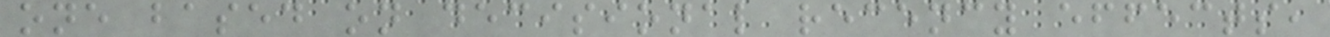one based on decisional recency effects,
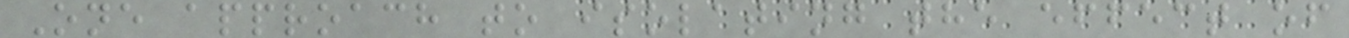One approach to isolating the effect of
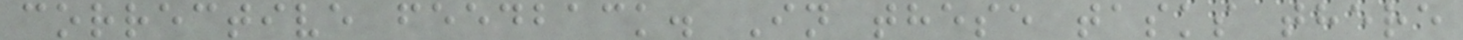corrective feedback. In these tasks there
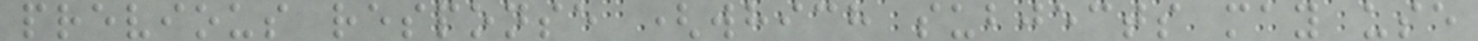previous response (which subjects may use
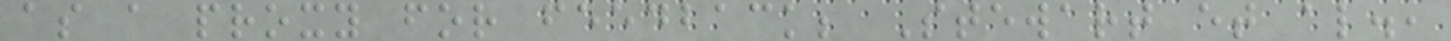as a proxy for feedback; Stewart et al.,
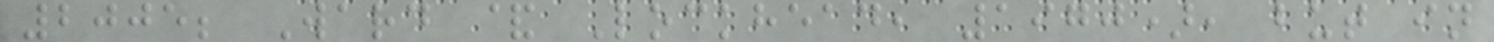2005; Ward & Lockhead, 1970), but in
